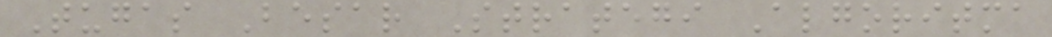Tugas Besar Strategi Algoritma
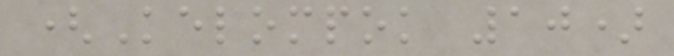(Kelompok 10)
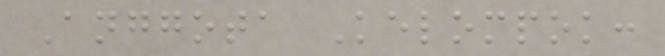Anggota Kelompok:
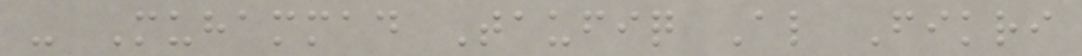- Muhammad Taufiq Al Fikri
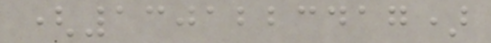(1301223417)
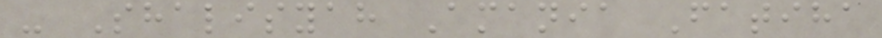- Shalisyah Amania Fatiha
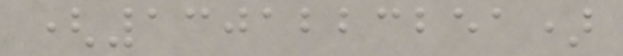(1301223251)
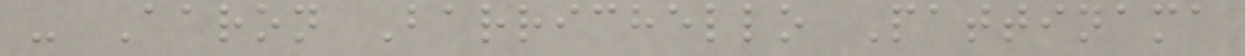- Aaron Barrichello Pattinama
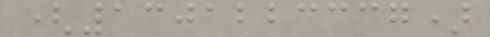(1301223337)
